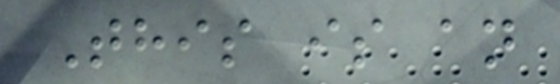This is an
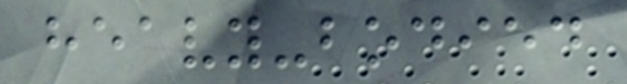heavy-bodied
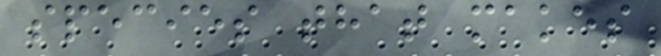species that makes
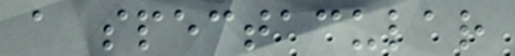a spectacular
